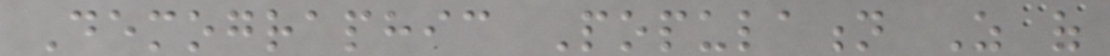Demographic Population As of
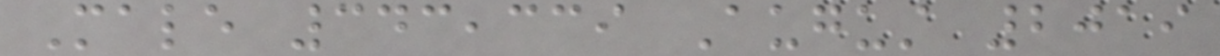Male 343,339 August 2019
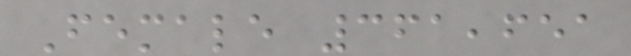Female 361,651
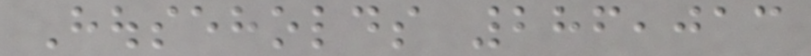Households 286,013
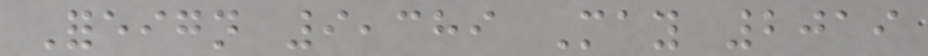Foreign 9,389 May 2019
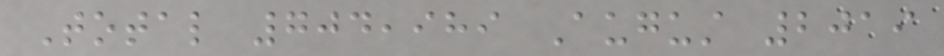Total 704,989 August 2019
